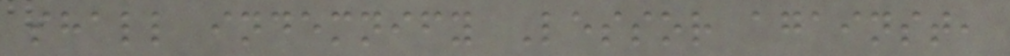shall indemnify Lessor against,
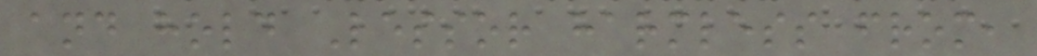and hold Lessor harmless from,
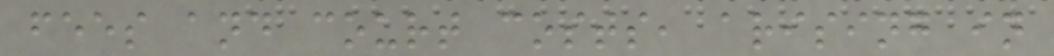fees and court costs, arising in
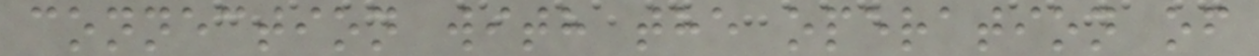connection with the operation of
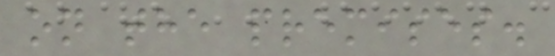on the premises.
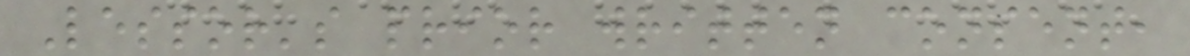Lessor's prior written consent,
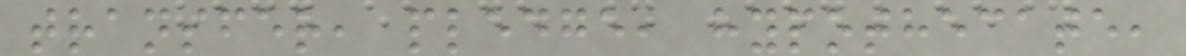transfer, pledge, hypothecate,
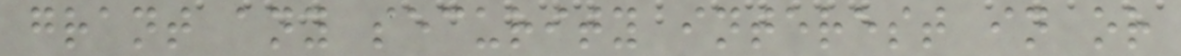grant any security interest in or
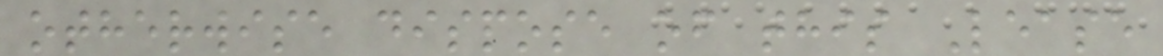otherwise dispose of this Lease
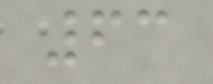63
